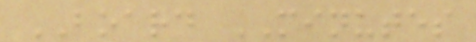BOARD MINUTES
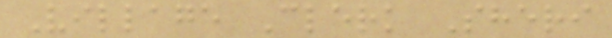Village Clerk Sheri
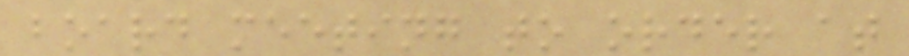board meeting to order at
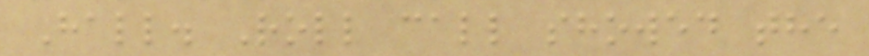Hall. Roll call showed the
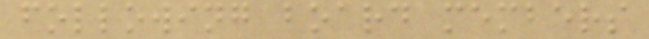following board members
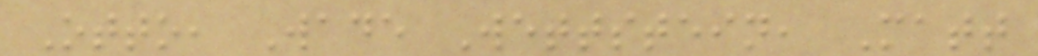Otto, Wade Wettstein, Matt
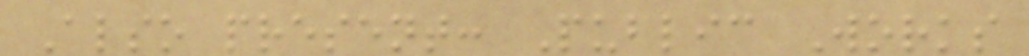Also present: Public Works
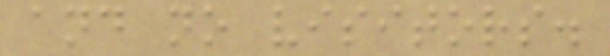and no visitors.
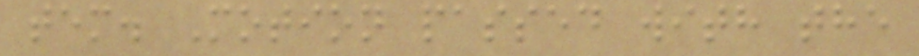tem. Motion passed with the
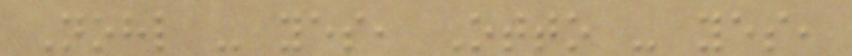Nohl - yes, Otto - yes,
